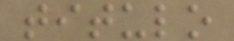titulo
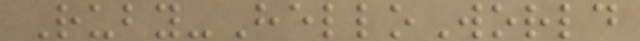Ruby-HelloWorld
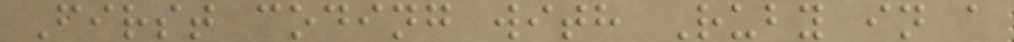First coding with Ruby in a
